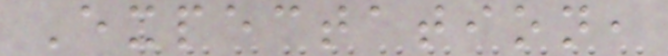Expectation,
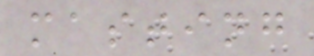masting
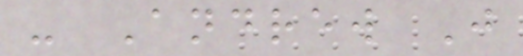- Andrew J
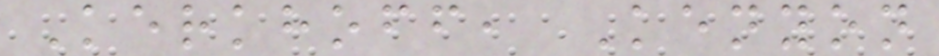Kerkhoff, Kenyon
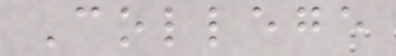College
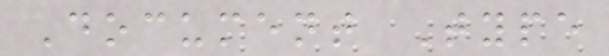Document Type
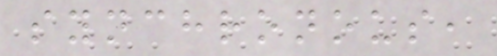synchronous,
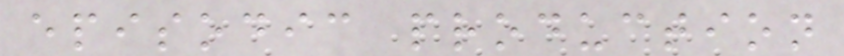episodic production
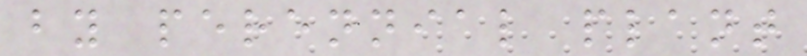by perennial plant
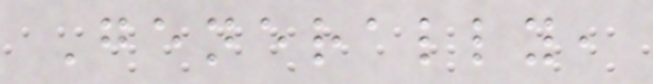Generally,
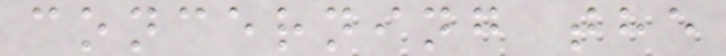concerning the
